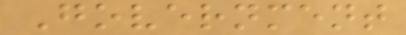Government
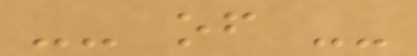-- of --
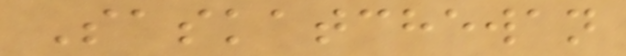Saskatchewan
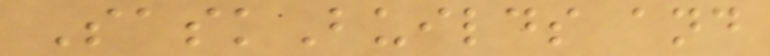SaskBuilds and
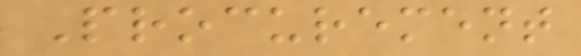Procurement
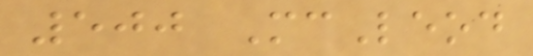500 McLeod
